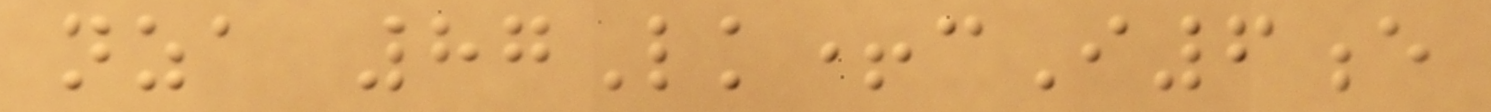nza 87Lk+cI6e
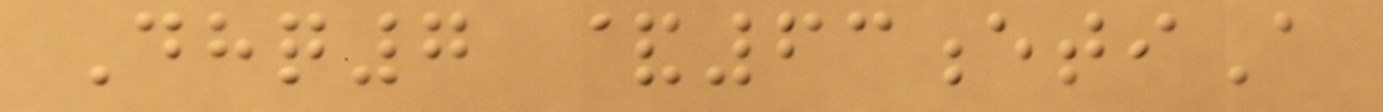Dhq7 &63etiA
